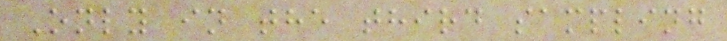Only in the third sampling
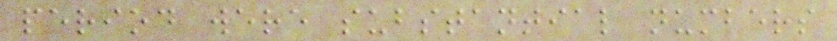period were substantial numbers
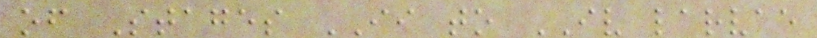of Stages II to IV larvae
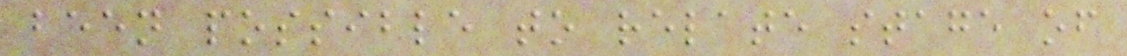been possible to relate stage of
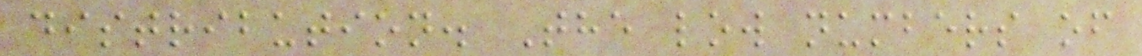distribution. The low numbers of
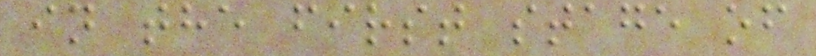in the first stage of
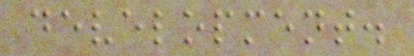development.
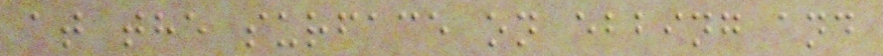at the surface on ebbing and
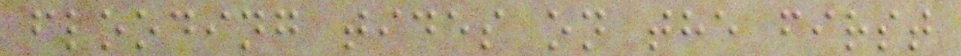flooding tides on the first
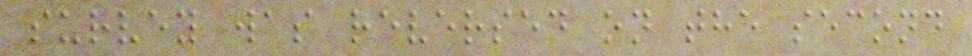survey was reversed on the second
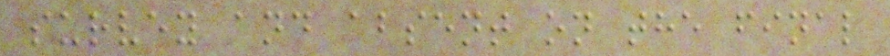survey and absent on the final
